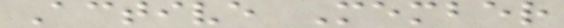Active Member
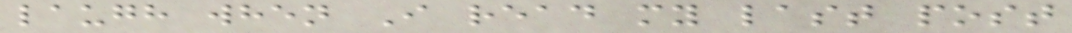laugh when I read my last post
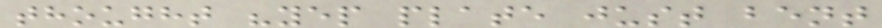thought "yep plate just bent
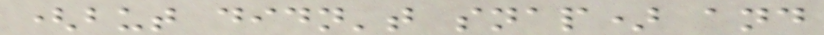(but didn't snap) and
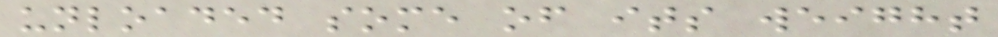unloaded some of its weight
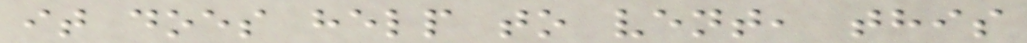it does help to vent, this
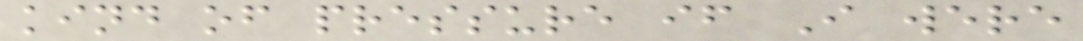kind of pressure if I were
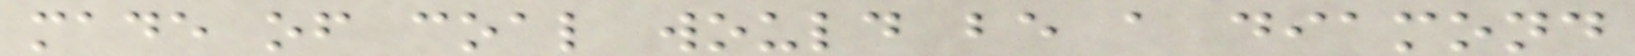made of coal would be a diamond
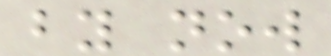by now
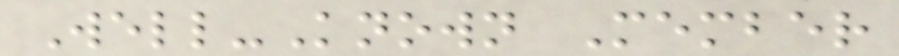Well-Known Member
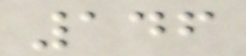146
